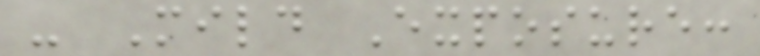- Mild Exposure:
